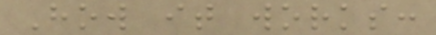How it works:
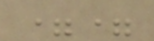==
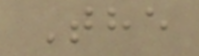The
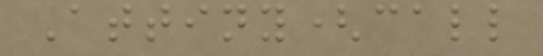Attiny(call
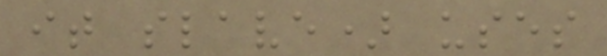it slave) uses
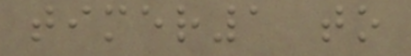timer1 to
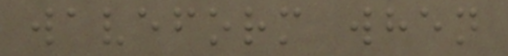waveform when
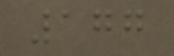177
